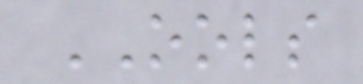OOLS
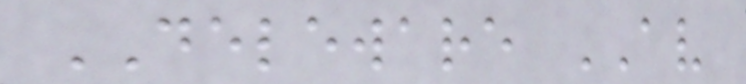DELEWARE AV
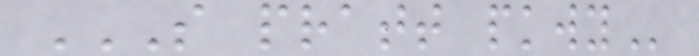S PRATT PKWY
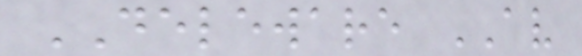DELEWARE AV
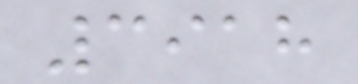3918
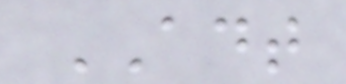ADT
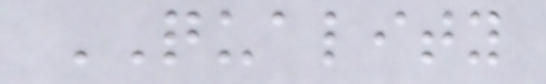QUALITY
